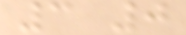3 0
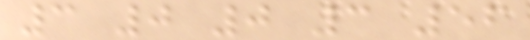3 0 0 3 56
